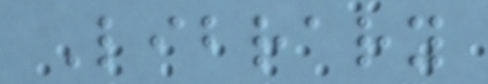Library
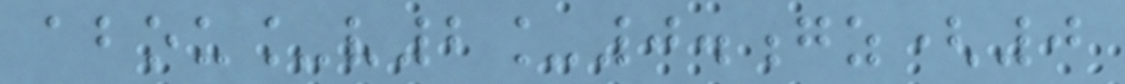abou_v2_0.gz(0
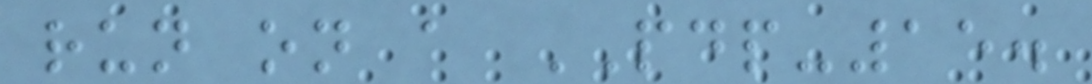run on a PDP-15.
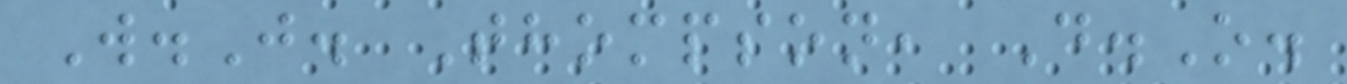W.J. Thompson, D.O.
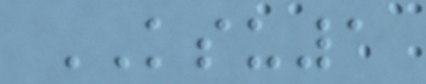KSU1
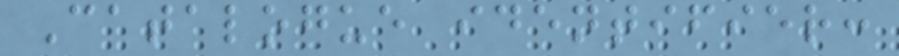Catalogue identifier:
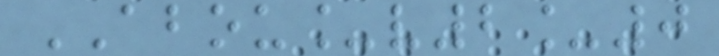ABOU_v2_0
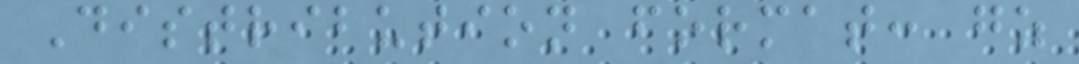Distribution format: gz
